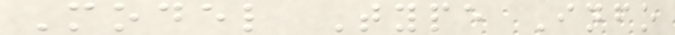Model Type Info
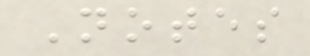Notes
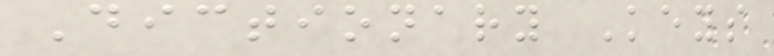Dictionary Keys
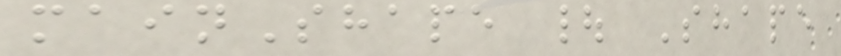mainShape | Shape
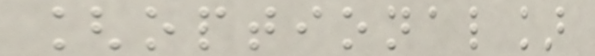[optional]
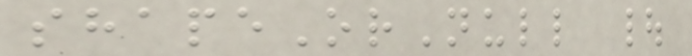shapeOrNull |
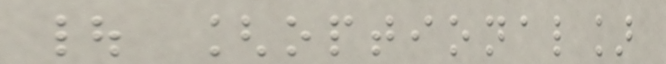| [optional]
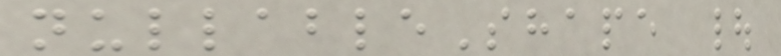nullableShape |
